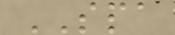SPA
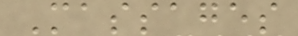Massages
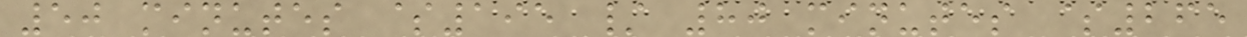50 minutes $195 / 80 minutes $265
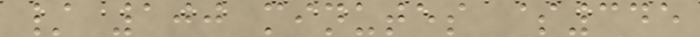/ 100 minutes $345
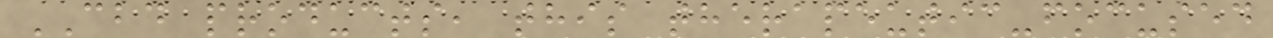CBD products, this therapeutic-focused
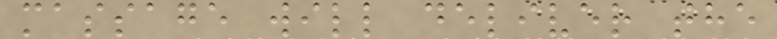massage will deliver the
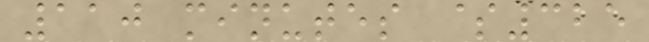110 minutes $325
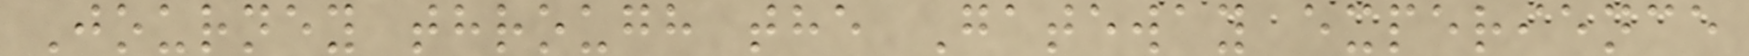Journey through the Gateway experience
